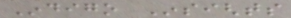Indigo Insights
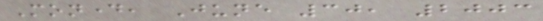Monday, June 30, 2003
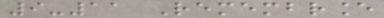9-11 Remembrance
